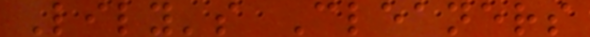Lily's Cleaners
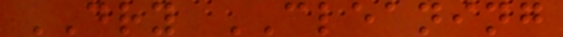DRY CLEANING
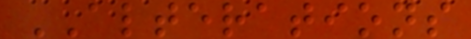ALTERATIONS
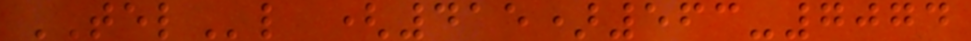TELl (415)563-7074
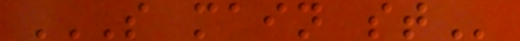S MAIN ST
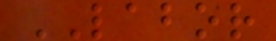LABOR
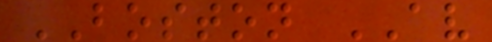BOSTON AV
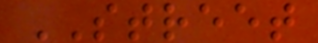STREET
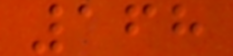168
